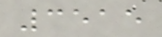3515
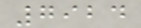7924
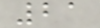21
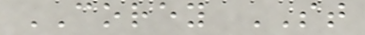COREY ST
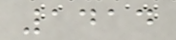1414
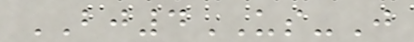BJ4US-J
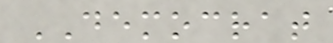DEMOCRAT
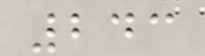243
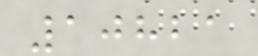10821
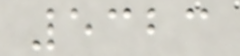5323
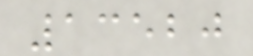13520
